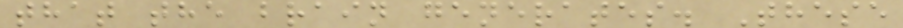that the brain generates. These
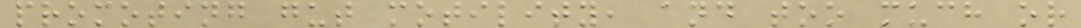promoting gut motility, and too much or
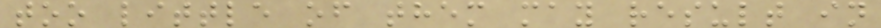too little of them may result in
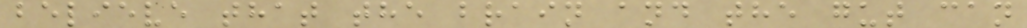believe that the brain and the gut can
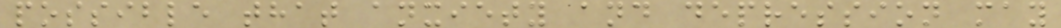possible that anxiety and depression may
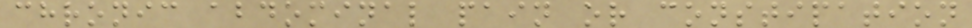chronic abdominal pain or constipation
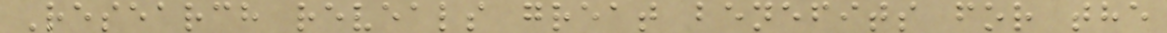Research reveals great benefits for the
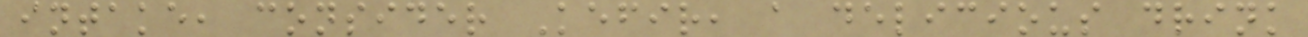intake, consider Kefir, a delicious drink
